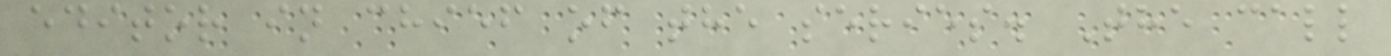editor in chief of the series. The call
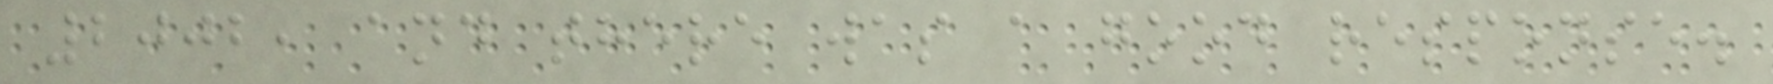2002, and there was a good response.
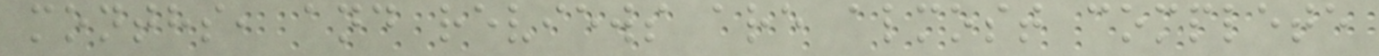months, and reviews are almost complete
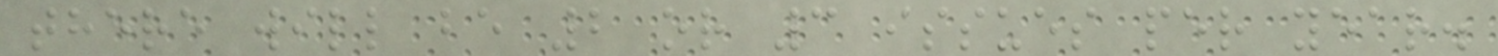there will be 2 or 3 issues per year.
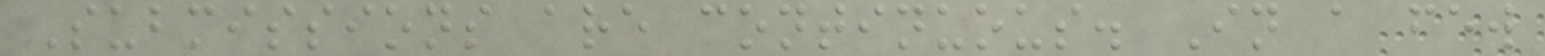Submissions are continuous. In a few
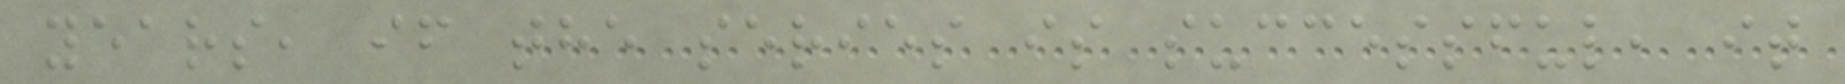years, if the series is successful, it
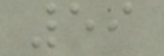59
